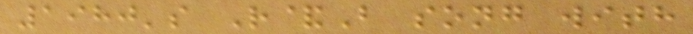1980's R&B song with
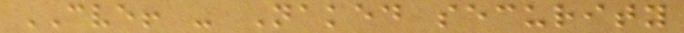CVE! - Naked security
